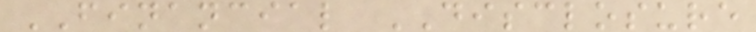FINANCIAL DISCLOSURE
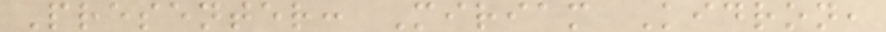Presenter: Miriam Kidron,
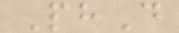PhD
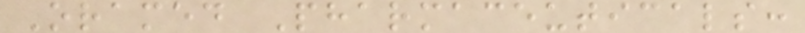Oramed Pharmaceuticals:
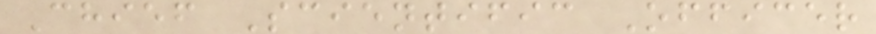Chief Scientific Officer
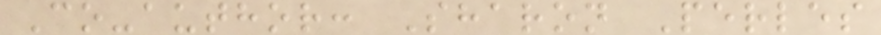Co-author: Sharon Perles
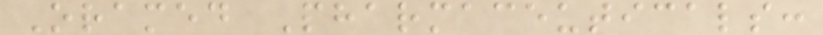Oramed Pharmaceuticals:
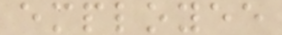employee
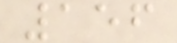156
